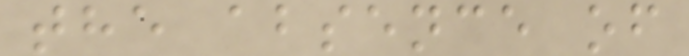the absence of
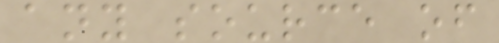any source of
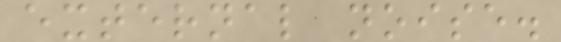external noise.
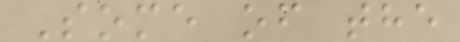Some of the
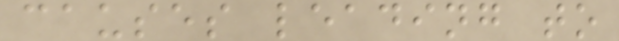causes leading to
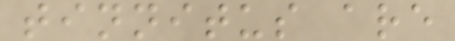tinnitus are
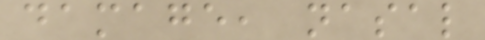damage, nasal
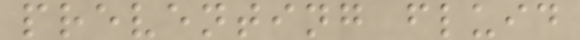preventing fluid
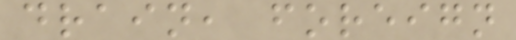drain, foreign
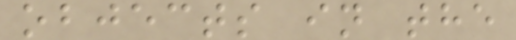objects in the
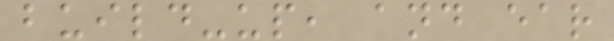build-up, and ear
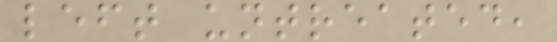left untreated,
